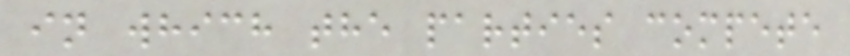in which the parties compete
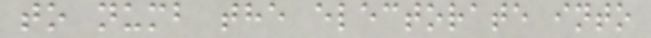to numb the electorate into
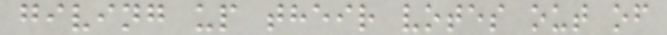giving up their votes out of
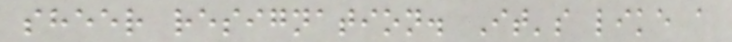sheer resignation. It's like a
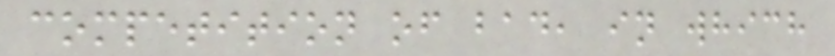competition of bad, in which
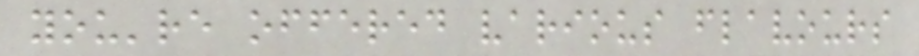you're offered various flavours
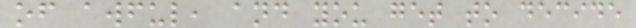of awful, and you get to decide
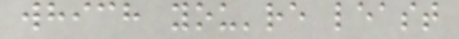which you're least
